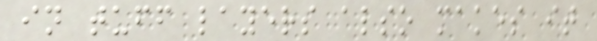in tuff layers also makes it
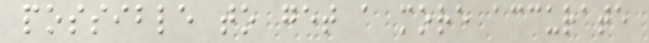possible to get a more accurate
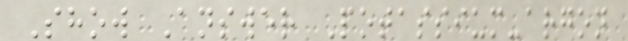Show Answer Potassium-argon
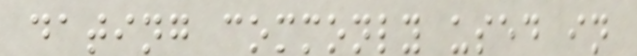dating commonly used in
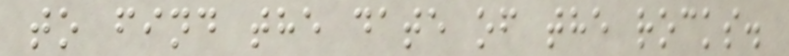to find the date of the rocks.
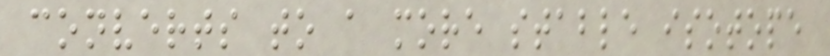converts to a more stable isotope
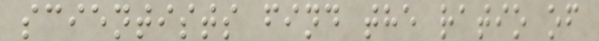scientists find the ratio of
